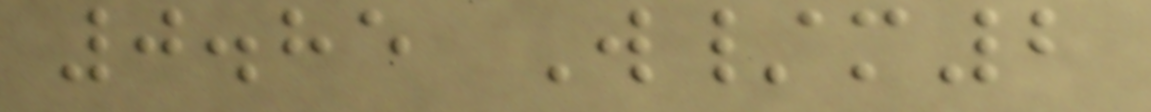0.85 W/m2
